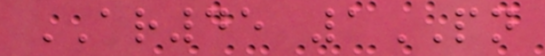AR45 1PN
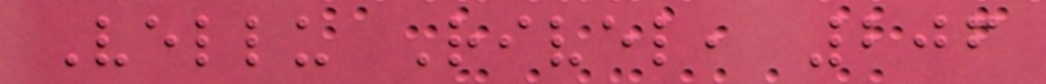Vellu Rivel, 206
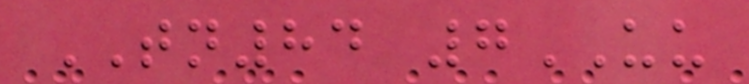TN84 7UU
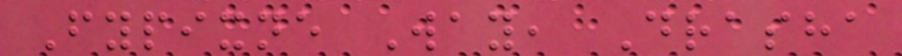Fypixne Way, Drasha
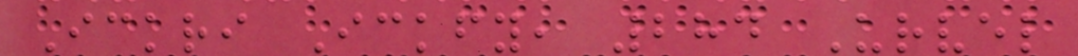Ickri Ickfy, 284 Urvel
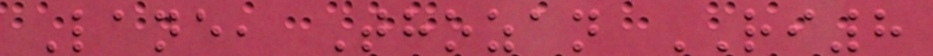Lane, Thozan RI8
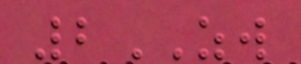2ZW
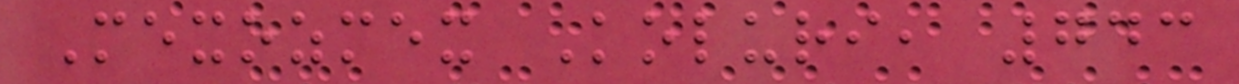Mexozmex Koluri, 743
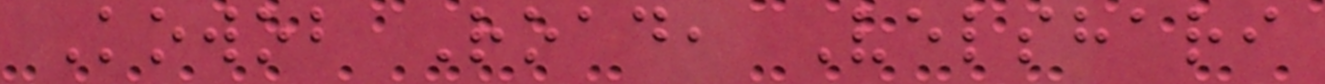Kowob Road, Velshari
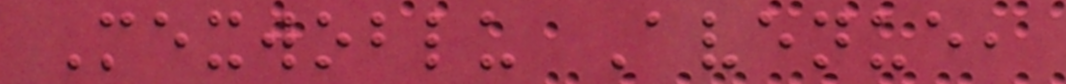Mexwoblu Avenue,
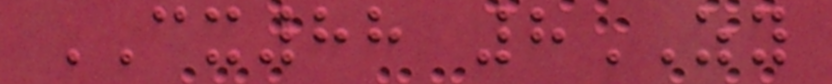CX88 8ZY
